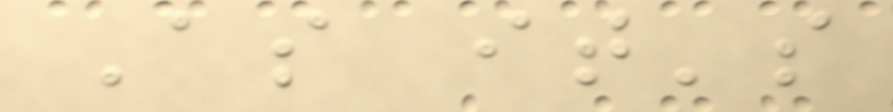As it's
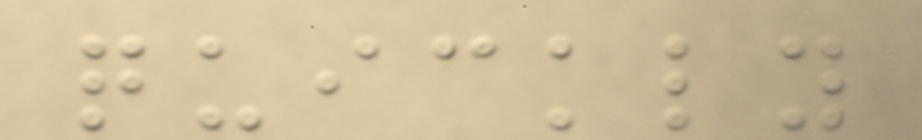quickly
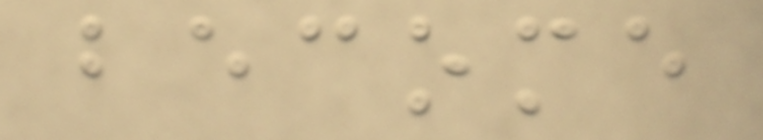become
